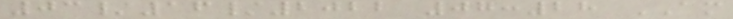03/16/2022 07:28 AM
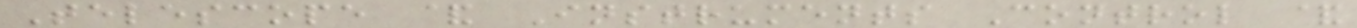Telescope & Instruments Control &
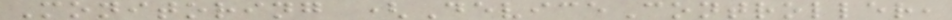Monitoring (DeviceController,
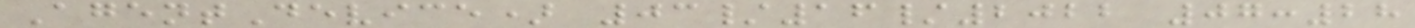AgentDevice) 03/16/2022 07:28
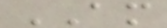AM
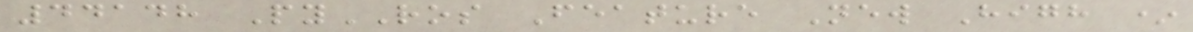44148 PyROS Feature New High *
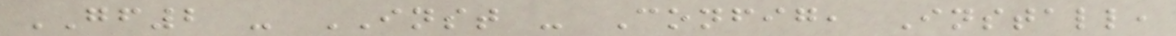GF2 - INST - Config, Install,
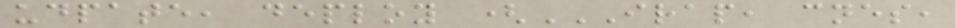udpate, deploy (IRAP, CNES,
